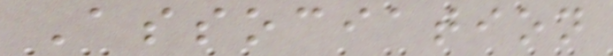Association
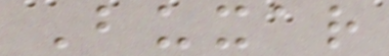Buxar
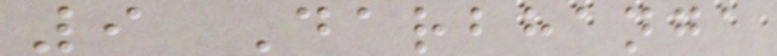9 Darbhanga
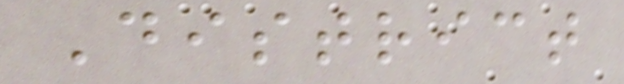District
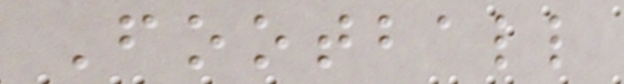Football
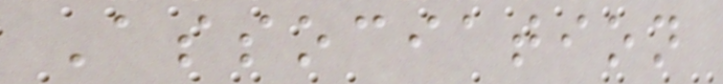Association
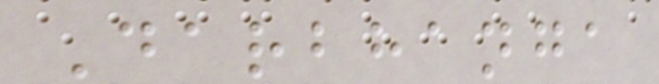Darbhanga
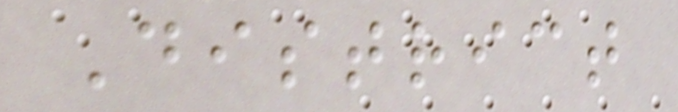District
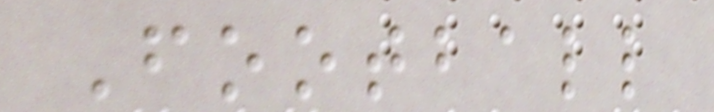Football
